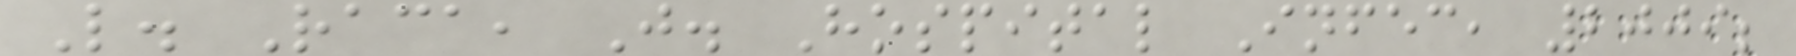L. Raca, J. Hospital Infec, 2009;
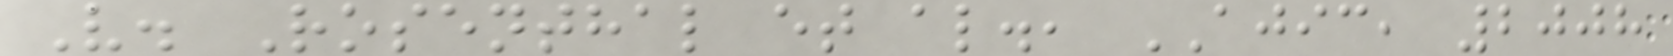V. Rosenthal et al., AJIC, 2008
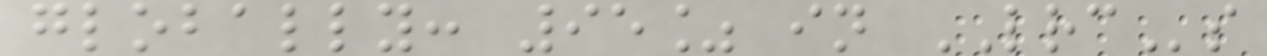globally: 95% in LRCs
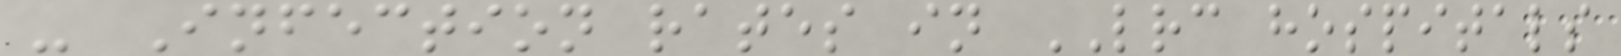- Infection rates in LRC hospitals
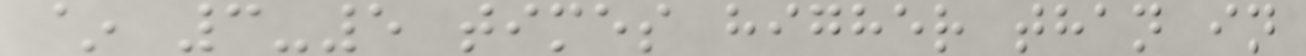~ 3-5 times higher than in
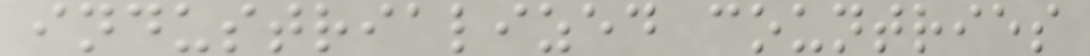industrialized countries
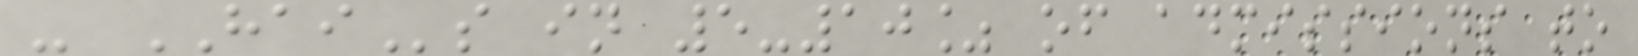- HAIs in 5-10% of admissions to
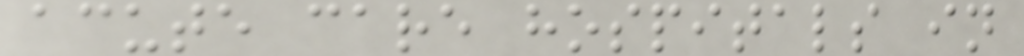acute care hospitals in
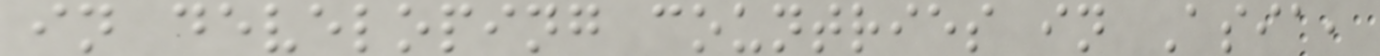in developing countries in Asia,
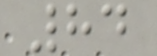84
